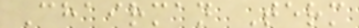Chairman Term
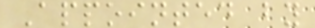Appointed by
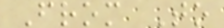From To
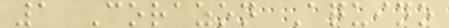1 Corazon Aquino
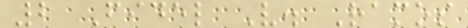2 Fidel V. Ramos
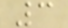3
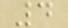4
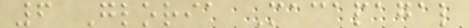6 Gloria Macapagal
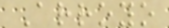Arroyo
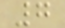7
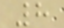8
